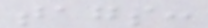tags:
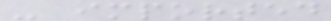- imported
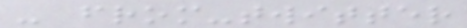- from-twitter
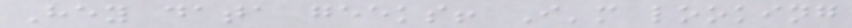Hey data geeks! I'm looking
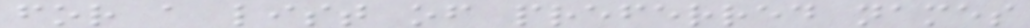for a list of preferred names
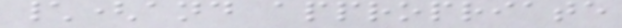\(and appropriate
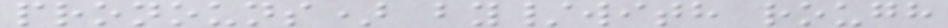pronouns) by/with rough
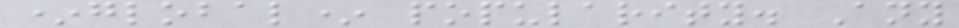*global* popularity. Any
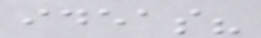ideas?
